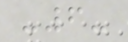-6-
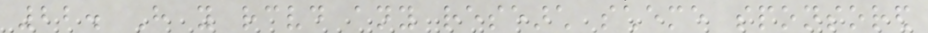22. Have you received any research scheme sponsored
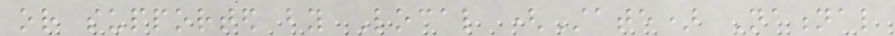or supported by Local (State) National
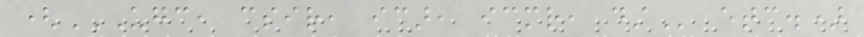(UGC, CSIR, ICAR, ICMR, DST etc.)
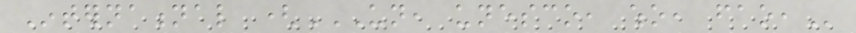International (UN, UNESCO, WHO, FAO,
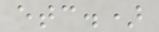etc.)
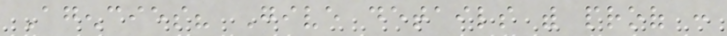Agencies? Give details with proof :
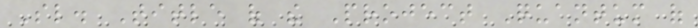Sl. Title of the Project Quantum of
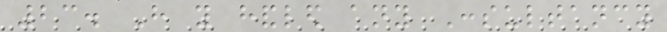23. Have you handled any Consultancy
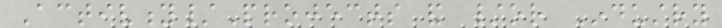Activity/Projects and /or Industry
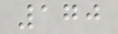170
